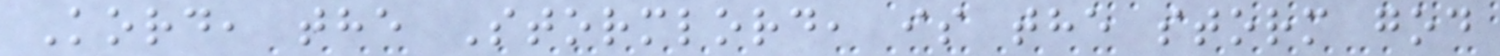Kord, the Stormlord, is the storm god
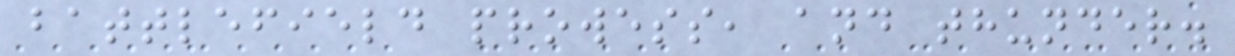battlefield prowess, and thunder.
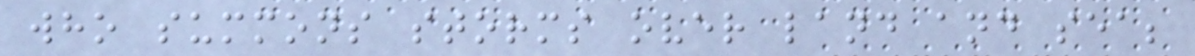who summons storms over land and sea;
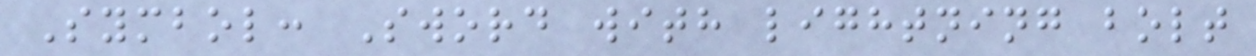Symbol: Sword with lightning bolt
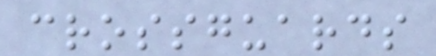crossguards
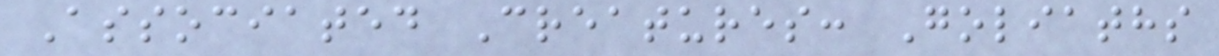Associated Creatures: Goliaths
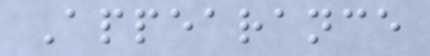Appearance
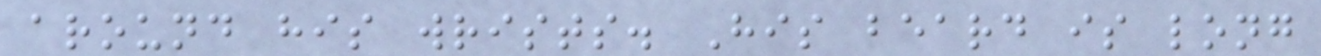around his wrists. His beard is long
